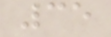35
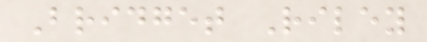Bridget Riley
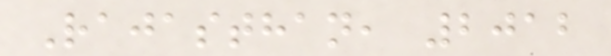Rajasthan, 2012
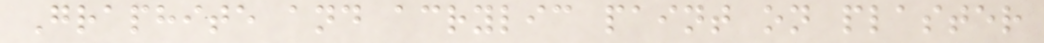Graphite and acrylic paint on plaster
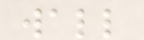wall
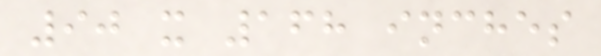90 x 168 inches
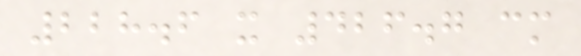228.6 x 426.7 cm
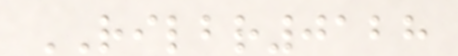RILBR0128
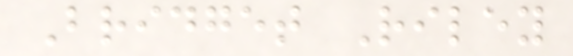Bridget Riley
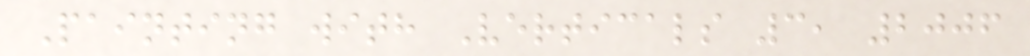Painting with Verticals 3, 2006
